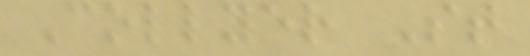Collyer St
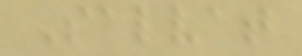Salvat
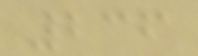236
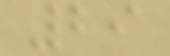29
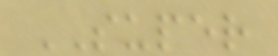SUPER
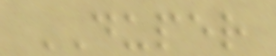DUPER
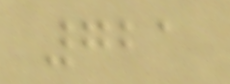721
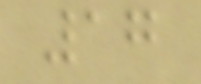17
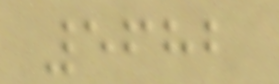5682
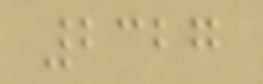2327
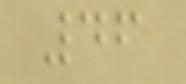46
